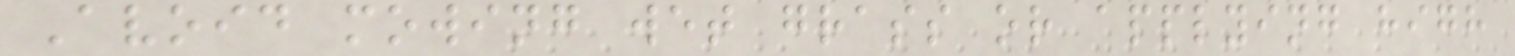Avoid mowing wet grass or applying high
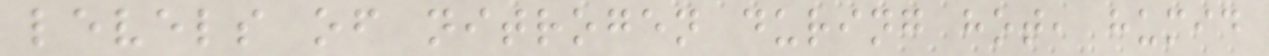levels of nitrogen during hot, humid
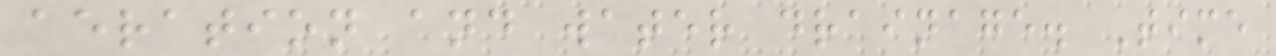aeration and water drainage. Time
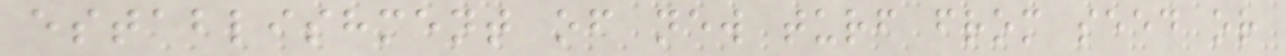establishment of new turf from seed or
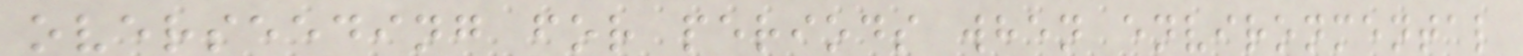overseeding for periods when environmental
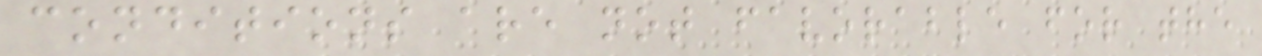conditions are not favorable for the
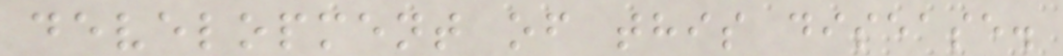development of this disease.
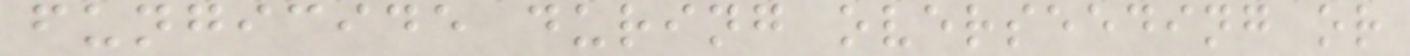fungicide during overseeding or
